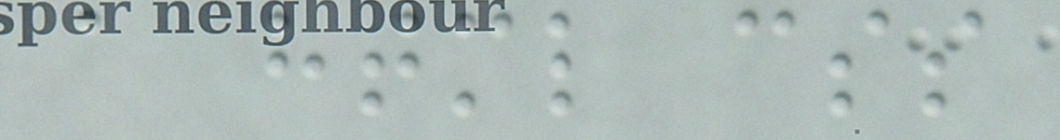a html css
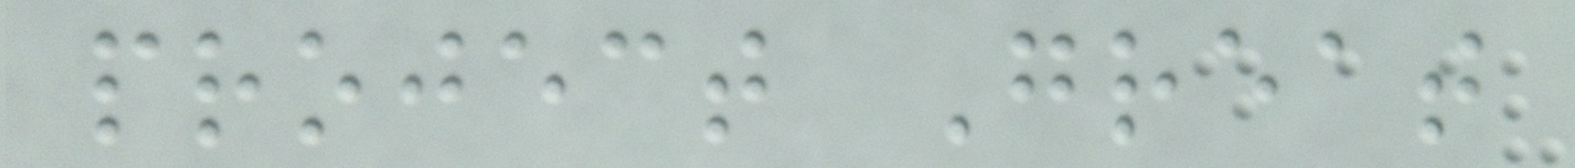project Great
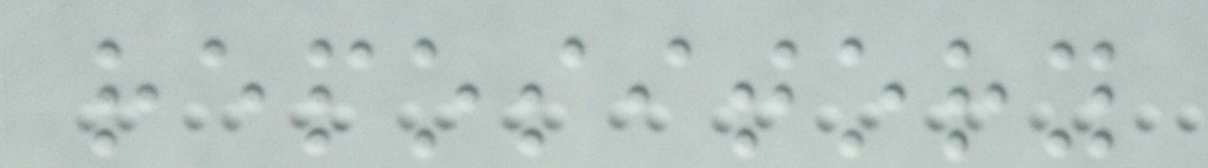repository
